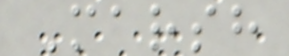Marsh
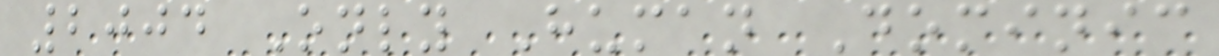2004 Only Human Dominic
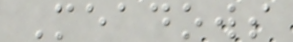Meadows
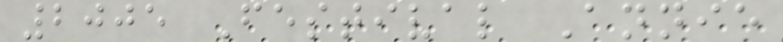2005 Festival Annie
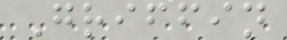Griffin
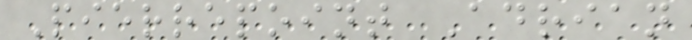Pierrepoint Adrian
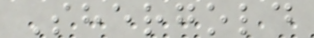Shergold
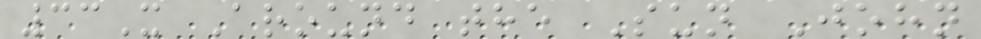33X Around the Sun John
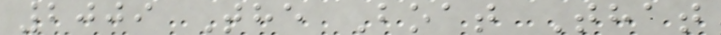2009 The Boat That
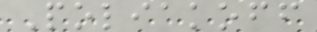Poliakoff
